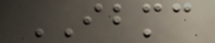IBMC
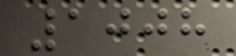1008
